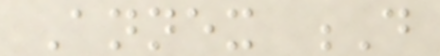Annex D
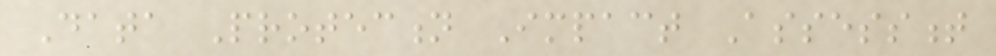Data Protection Impact Assessment
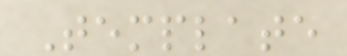Template
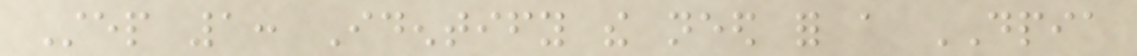Step 1: Identify the need for a DPIA
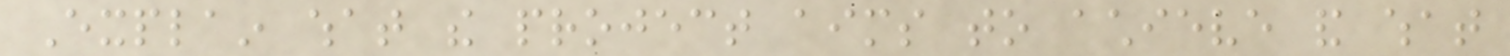Explain what the project aims to achieve and what
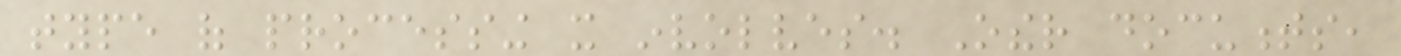type of processing it involves. Other documents,
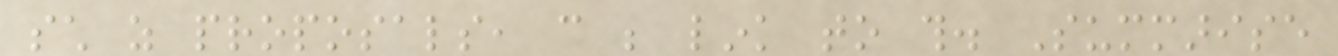such as proposals, can be link to this. Summarise
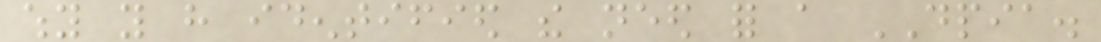why you have identified the need for a DPIA.
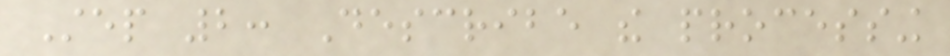Step 2: Describe the processing
